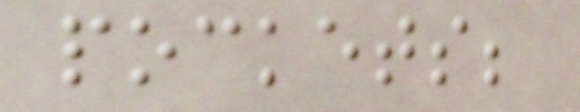pockets;
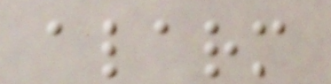alarm
